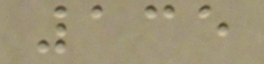135
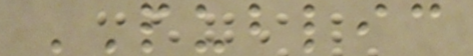PUBLIC
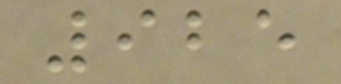925
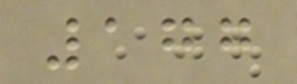177
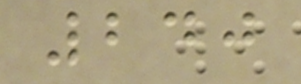240
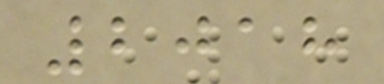2018
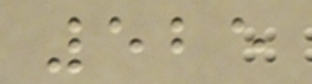525
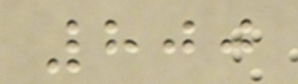800
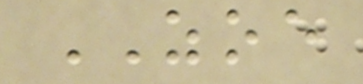ZOE
